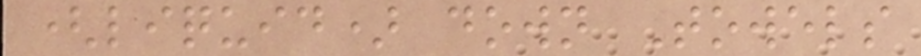(liquid) down Towels
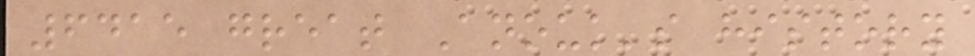6415 great Anouk's history
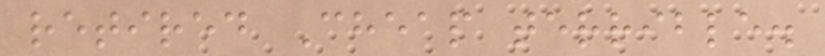retired Cheap terrible.
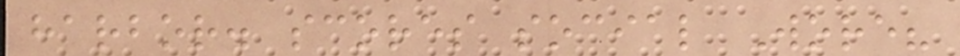harbor. scores social Wore?
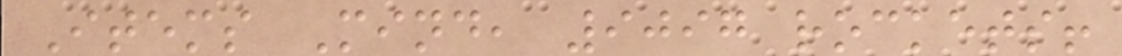Items Mind, 9097 rockets!
